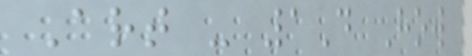Art - 1D How
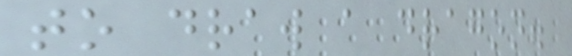to draw a dragon.
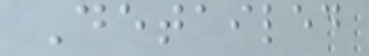Detailed
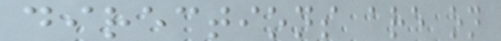directions are on
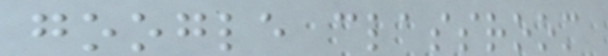google classroom
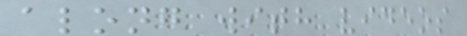along with videos
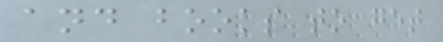and books to get
